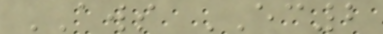AWS EC2
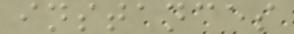instances
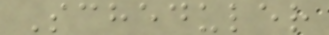Scheduler
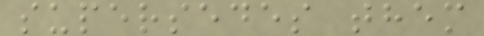supersedes them
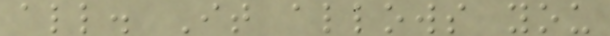all. It allows you
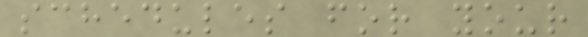schedules for your
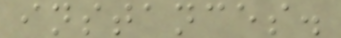instances.
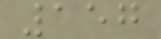157
